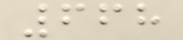668
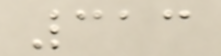313
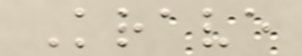Krave
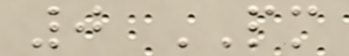0 PM
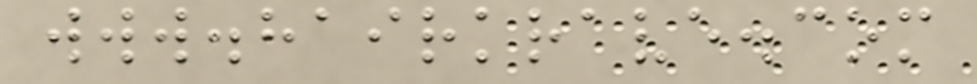www.hairkrave.com
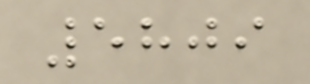5809
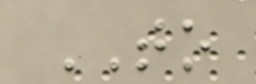TO
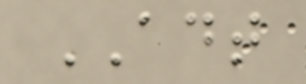ADT
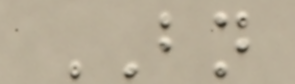BN
